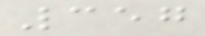357
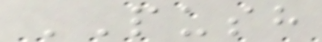PUSH
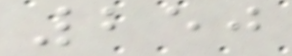250
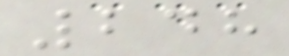248
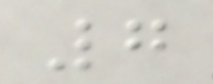7
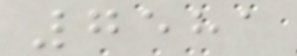7581
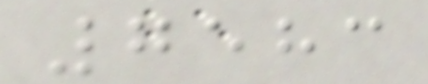7583
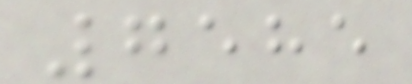7585
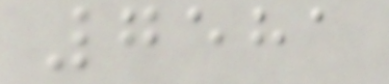7581
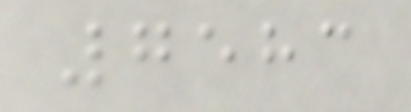7583
